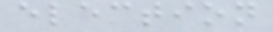election
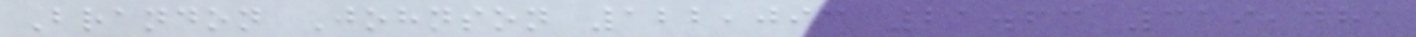Brandon Johnson 122,093 21.63 319,481
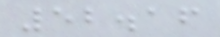52.16
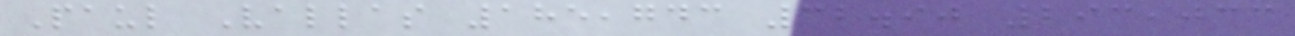Paul Vallas 185,743 32.90 293,033
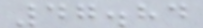47.84
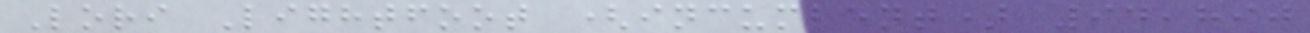Lori Lightfoot (incumbent) 94,890
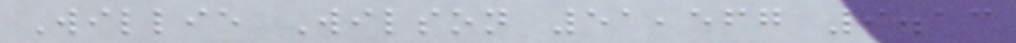Willie Wilson 51,567 9.13
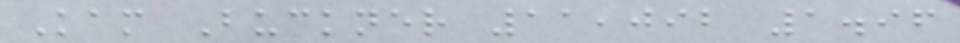Kam Buckner 11,092 1.96
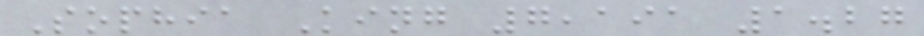Sophia King 7,191 1.27
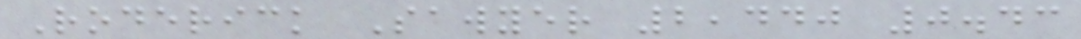Roderick Sawyer 2,440 0.43
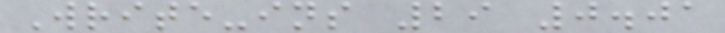Write-ins 29 0.01
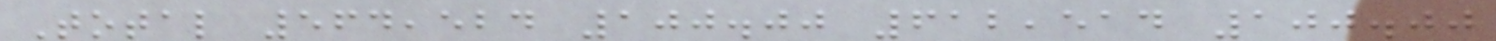Total 564,524 100.00 612,514 100.00
